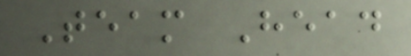Team Head
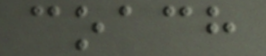coach
